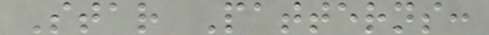Star Patterns:
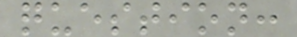question:
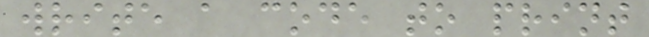write a code to print
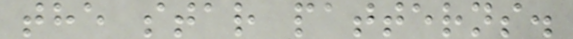the star patterns.
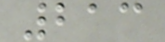213
